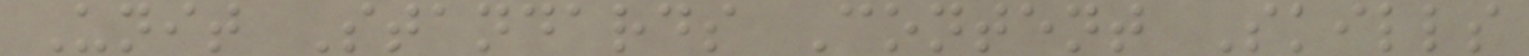Unit Standards Content Skills
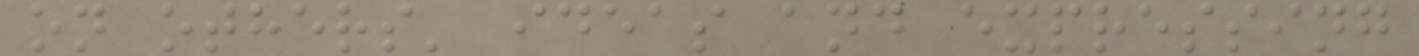on others' ideas and expressing
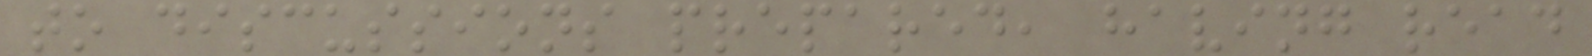to discussions prepared, having read
